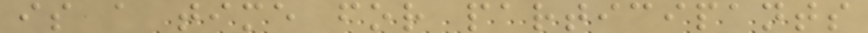is a time for participants
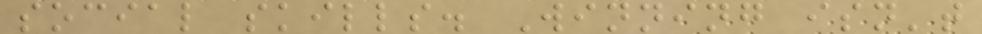social skills. Winning isn't
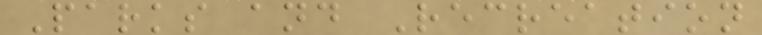Parks and Recreation
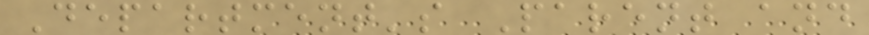Department's Parent and
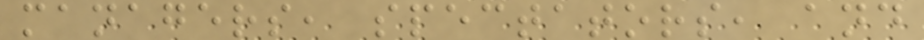managers, spectators, and
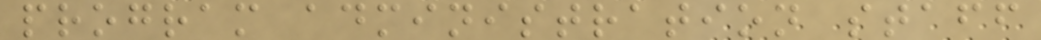program administration staff
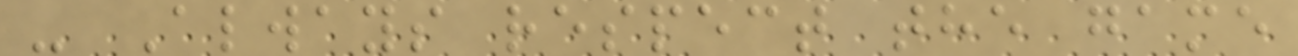- Always respect the game
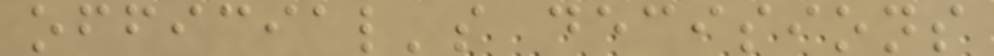official's decisions
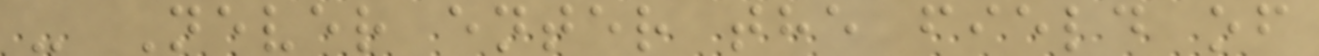- Never enter the field of
